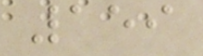159
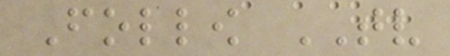Follow TV
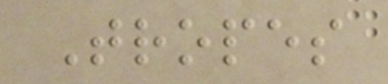Tropes
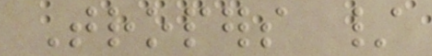Tropers /
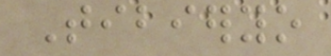Tibieryo
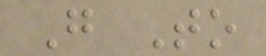Go To
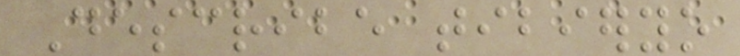Describe tibieryo
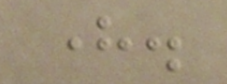here.
